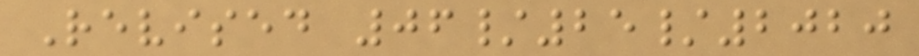Revised 06/25/2020
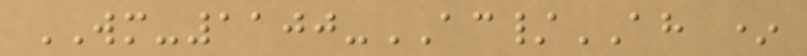WM-1100-AC/AH *
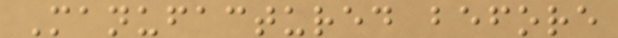Manufactured before
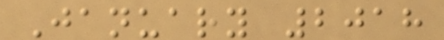January 2018
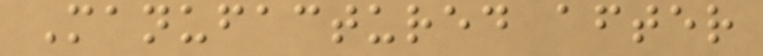Manufactured after
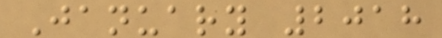January 2018
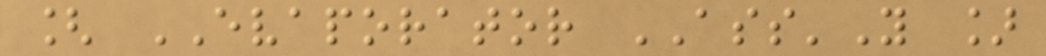[ EVAPORATOR ASS'Y ]
